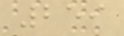259
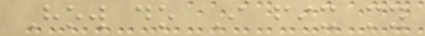How do I fix my
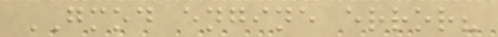GMOD engine error?
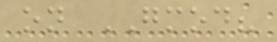on GMOD?
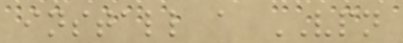install a VPN
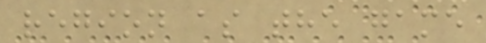region as the game
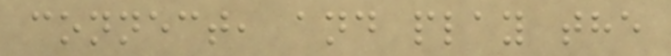connect, and play the
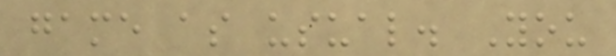game as usual. You
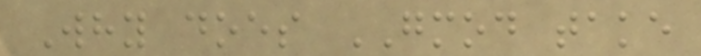Why does GMOD take
